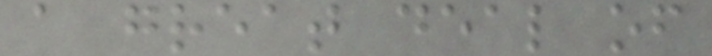a great deal of
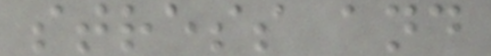stress and
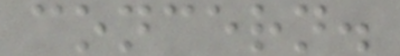concern.
